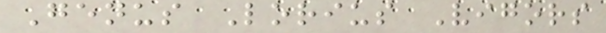Genus Lorius Vigors
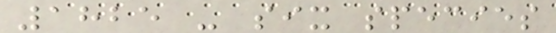1825 - six species
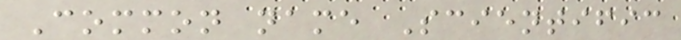Common name Scientific
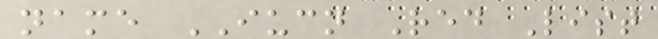name IUCN Red List
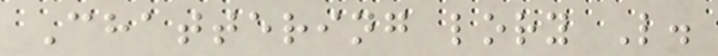Chattering lory L.
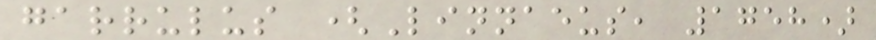garrulus (Linnaeus, 1758)
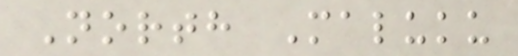North Maluku
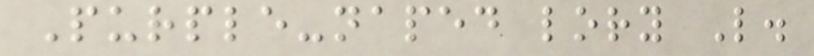Purple-naped lory L.
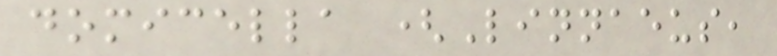domicella (Linnaeus,
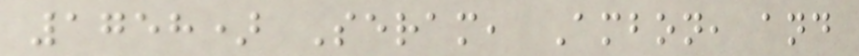1758) Seram, Ambon, and
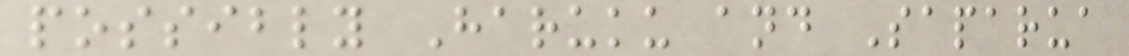possibly Haruku and Saparua
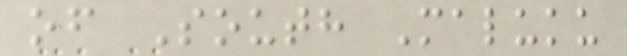of South Maluku
